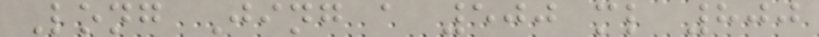Long Jing a 500 ml 800
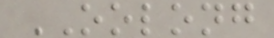OOLONG
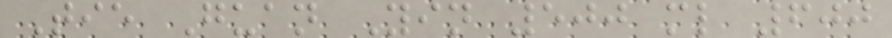Tie Guan Yin 500 ml 600
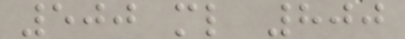500 ml 800
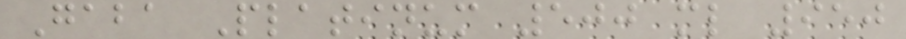Gaba Platinum 500 ml 950
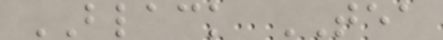BLACK TEA
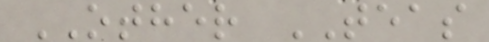OTHER TEAS
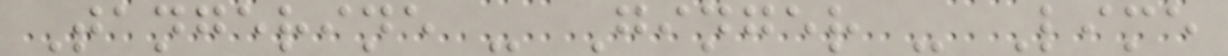Tangerine - Ginger - Lime
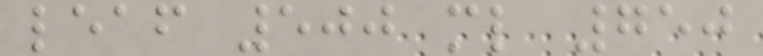leaf 500 ml 750
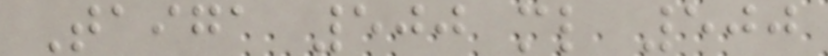Taiga 500 ml 500
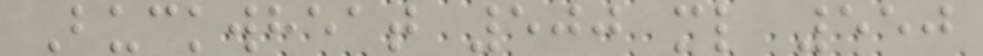Buckwheat 500 ml 550
